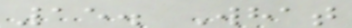15. What
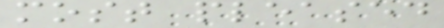most pleased
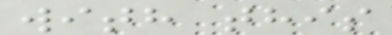with this
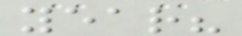year?
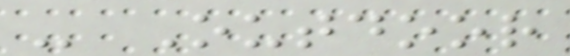- Outdoor
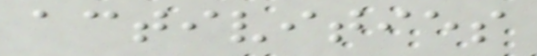activities
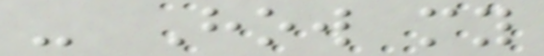- How my
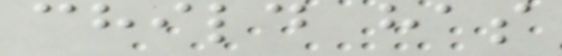child has
